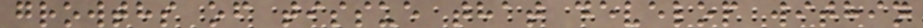growths of tissue that develop within
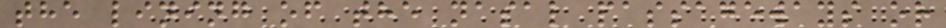the lining of the nasal passageways or
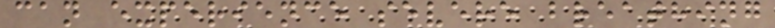can experience severe breathing
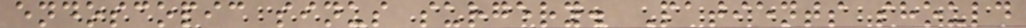endoscopic sinus surgery. Patients should
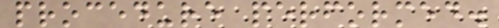procedure performed.
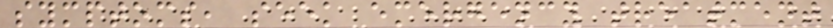symptoms, seek emergency treatment
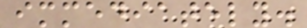immediately.
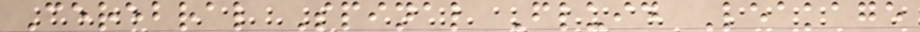Cerebral Spinal Fluid Leakage
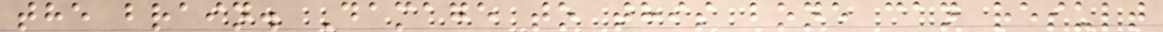the brain. Damage to this bone can result
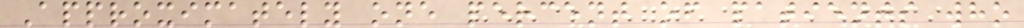Approximately one percent of patients who
